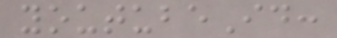youtubeId:
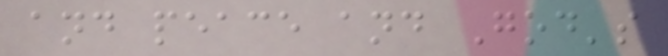and peace and God's
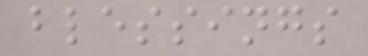blessings
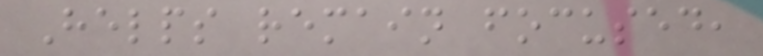Helps remain focused,
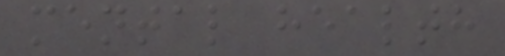mental health
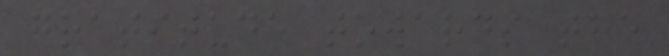gratitude towards the
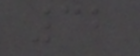32
